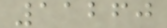11260
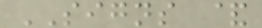SIGNS &
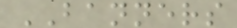BANNERS
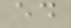ed
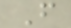F
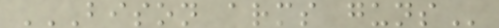BISON ARMS GUNS
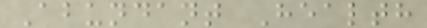Abundant Health
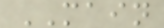MAIN
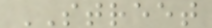STREET
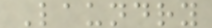Laundry
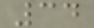34
